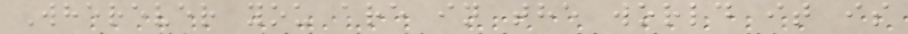Wherever you are in the world it is
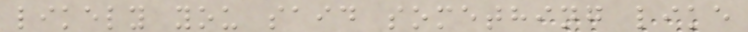likely you said something like
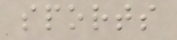sports
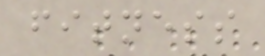fitness
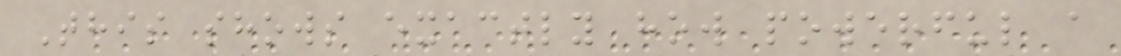This shows exactly how powerful a
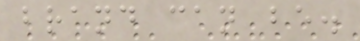brand can be.
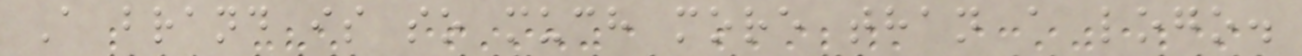A brand is so much more than a logo.
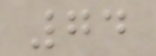74
